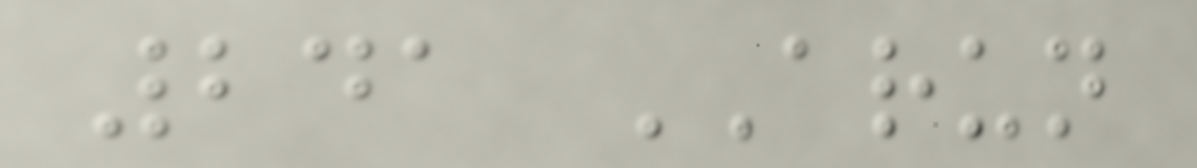241 ARUN
